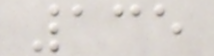135
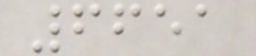6651
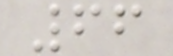66
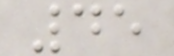45
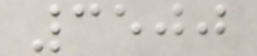3500
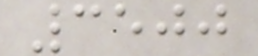3500
